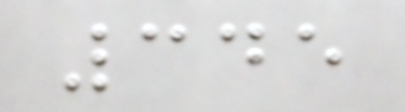345
